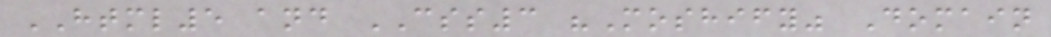HTML5 and CSS3 "Moshify" Domain
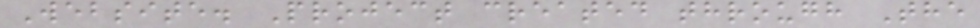Website. Project created through The
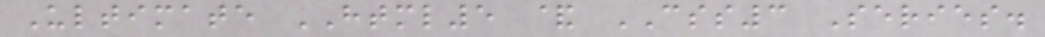Ultimate HTML5 & CSS3 Series.
